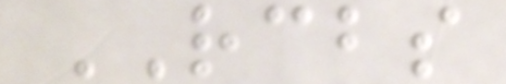RCBS
